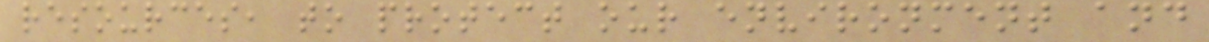resources, to protect our environment and
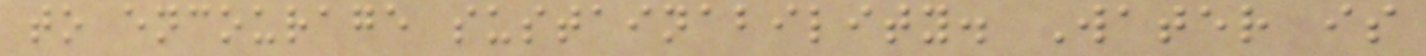to encourage sustainability. Water is
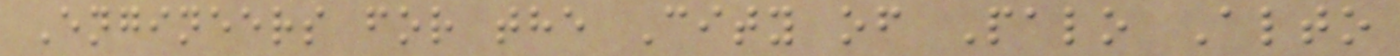Engineers for the City of Palo Alto
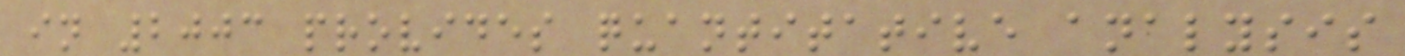in 2003 provides quantitative analysis
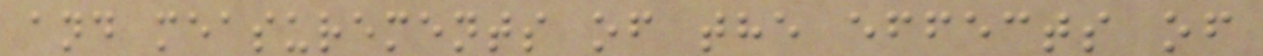and measurements of the effects of
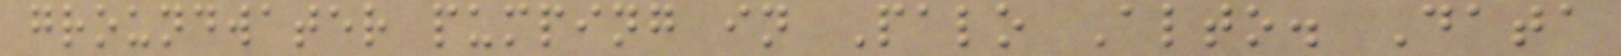groundwater pumping in Palo Alto. Data
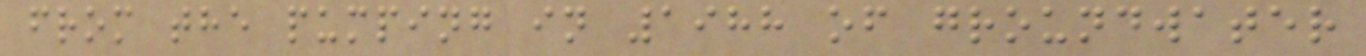from the pumping in 1988 of groundwater
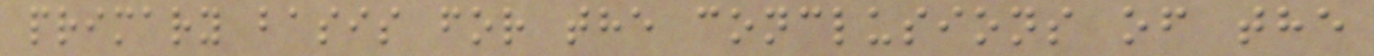primary basis for the conclusions of the
